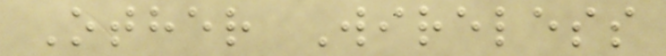Other Wireless
